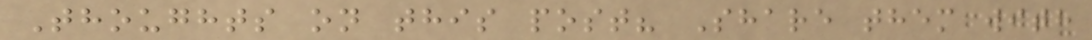Thoughts on this post? Share them with
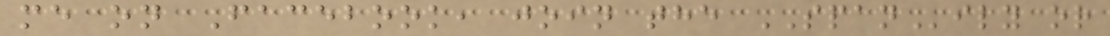me on Facebook, join the SPANily or
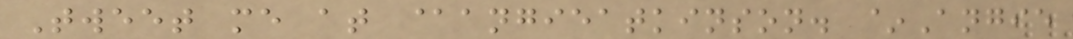Tweet me at @angieatkinson. ~Angie
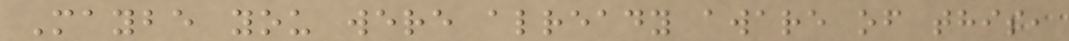Maybe you were already aware of this,
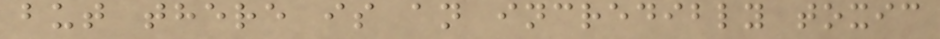but there is an incredibly toxic
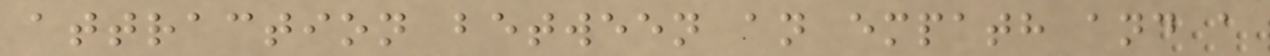attraction between an empath and a
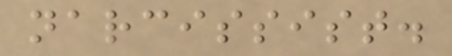narcissist.
